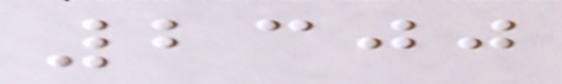2300
